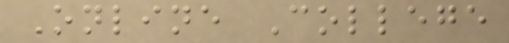Online College
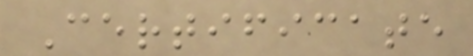Certificate
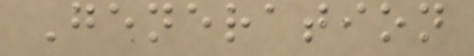Generation
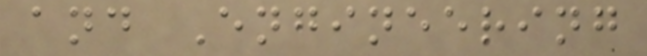and Engineering
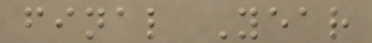final Year
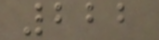222
